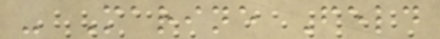- Marine Feld
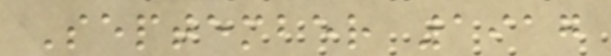September 1917
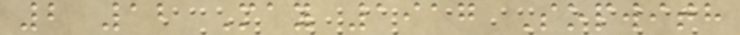2 12 May 1917 Sopwith
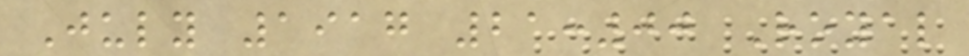July 1917 21:00 Royal
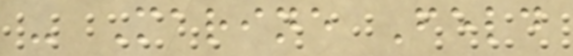- Marine Feld
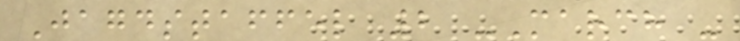Jagdstaffel 2 -March -
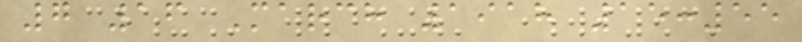7 16 March 1918 15:55
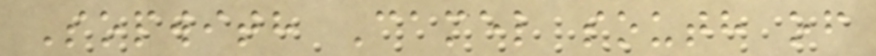Sopwith Camel south of
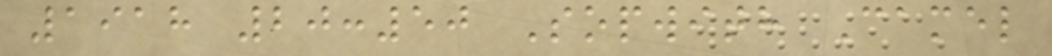1918 20:50 Sopwith Camel
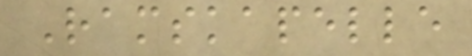Ramskapelle
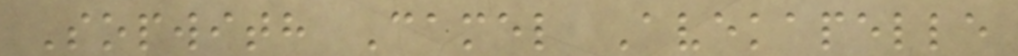Sopwith Camel Avekapelle
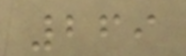269
